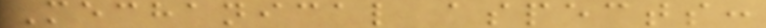Mechanical aspects:
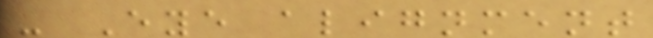- Eye alignment
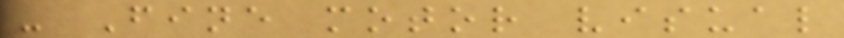- Fine motor visual
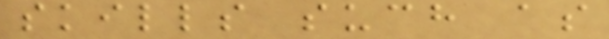skills such as
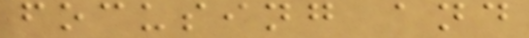focusing and
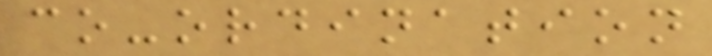co-ordination
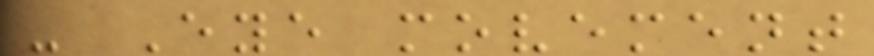- Eye movement
